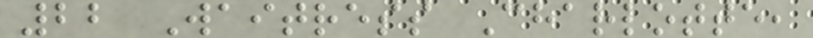22 Waitress Charlotte,
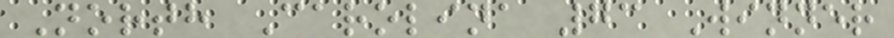North Carolina 73 Winner
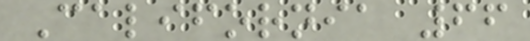California 66
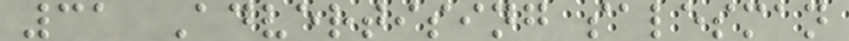31 Advertising salesman
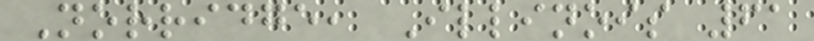Norridge, Illinois 61
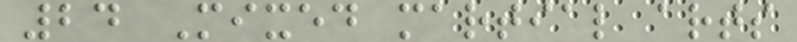24 Mixed martial arts
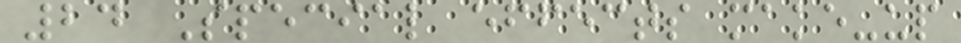24 Special effects make-up
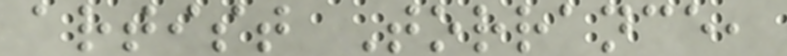artist Torrance,
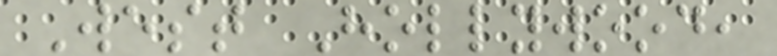West Hollywood,
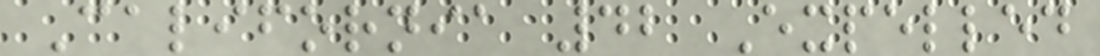California 42 Expelled
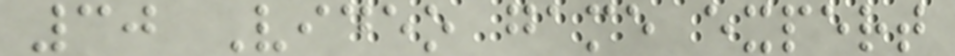30 Video game expert
